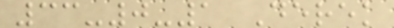33-0-1 Derek
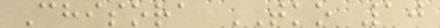Chisora TKO 10
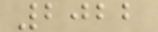2022
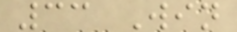33 Win
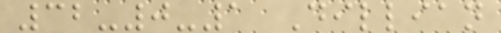32-0-1 Dillian
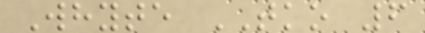Whyte TKO 6
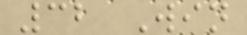32 Win
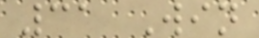31 Win
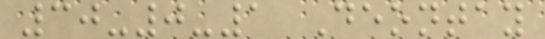30-0-1 Deontay
